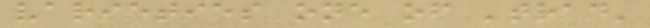varieties one of 'trad'
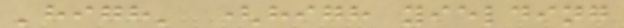'high' (high yielding
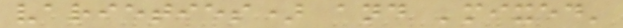varieties) and 'mixed'
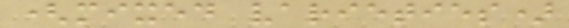(mixed varieties)
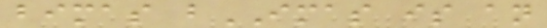bimas bIMAS is an
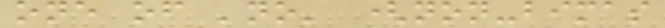one of 'no' (non-bimas
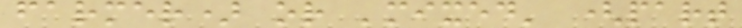farmer) or 'mixed' (part
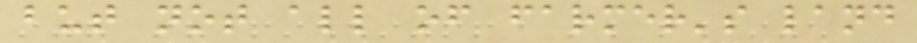but not all of farmer's land
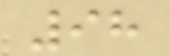98
